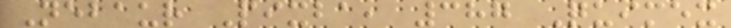Nebaur Pixba, 387 Quimex
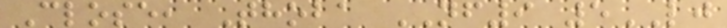Close, Thoba NF9 5LJ
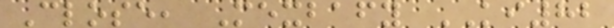Close, Mexbafy KI82
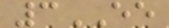3EE
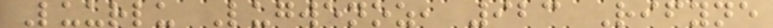Luurlu Lugwenoz, 923 Rifyne
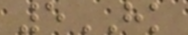5HK
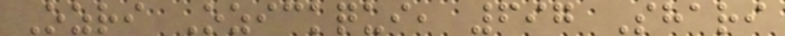Ozri Ozickqui, 697 Shari
